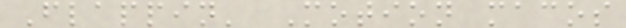Flappin' Motion macos
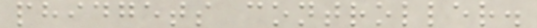phidgets controller.
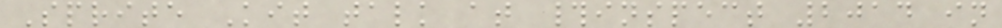Sprite Kit talk at #inspect 2014 in
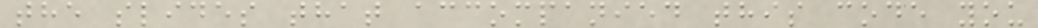the slides that accompanied this code you
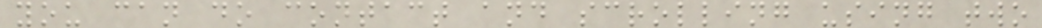you can do contact and scrolling using two
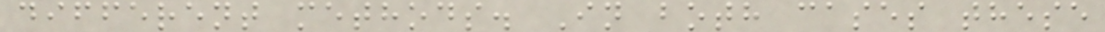different methods. In both cases these
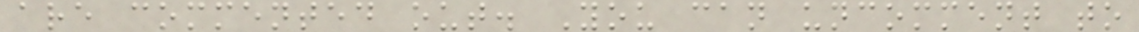are commented out. You can uncomment to
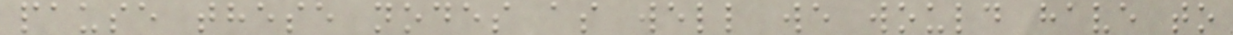pause these nodes as well we would have to
